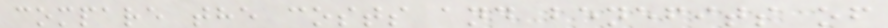compare the costs and benefits of
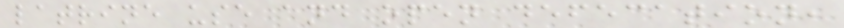latrine use and open defecation,
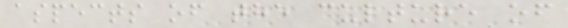aspects of the culture of
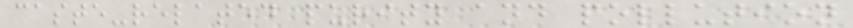caste-related purity and pollution
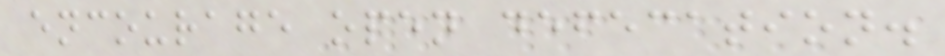encourage open defecation.
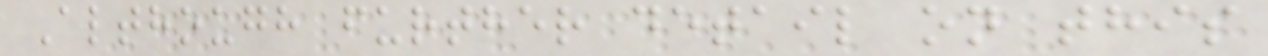Although further detail on this
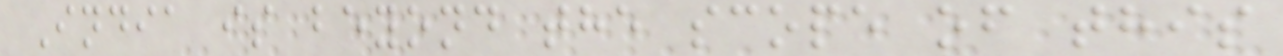India is beyond the scope of this
